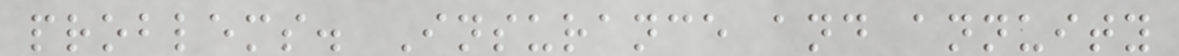problems. Insurance and annuity
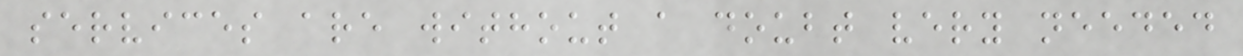services are without a doubt very needed
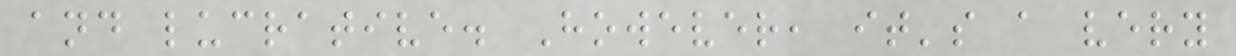and lucrative. However, it's a very
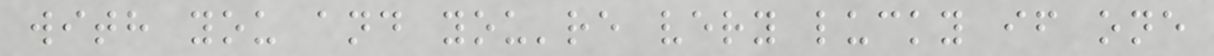with you and you're very lucky if one
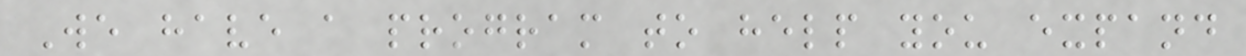We have a program to help you expand
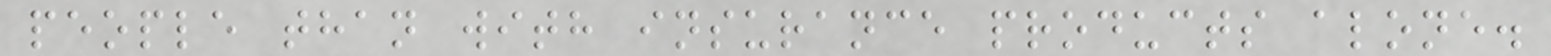people than with insurance products alone.
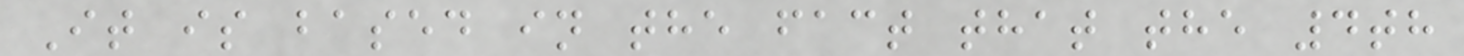It is based in the fact that the 4th
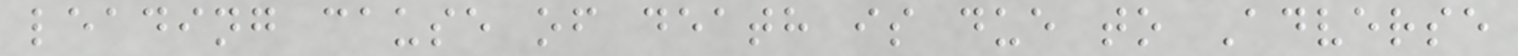leading cause of death is due to Adverse
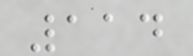114
